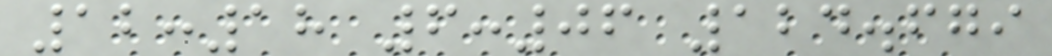12:18 6:06 124.679
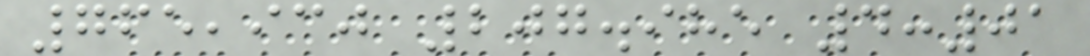765,930 207.985 4:01
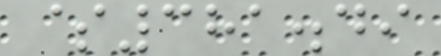$381.49
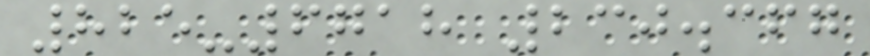825-6718 230.367
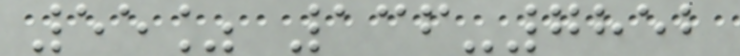55% 136-7852
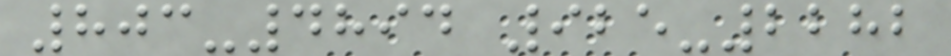803-4894 925-2282
